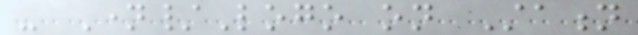- Name/Logo on Station
